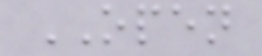OPEN
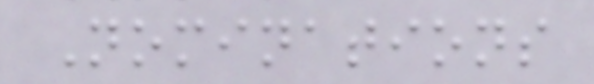Nominations
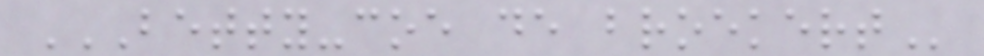BETTY-COE DE BROEKERT
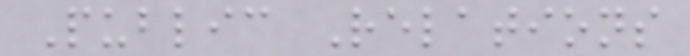Public Relations
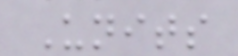Units
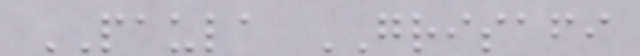PAULA GRISAFI
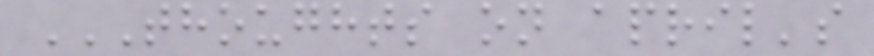THOUGHTS ON APRIL'S
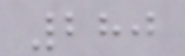280
